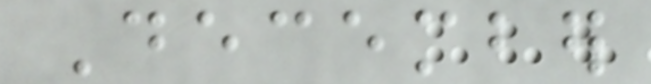December
